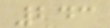243
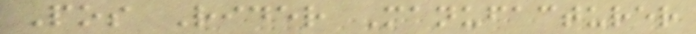Pos Rider Manufacturer
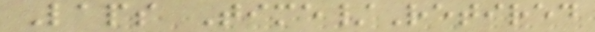Laps Time/Retired
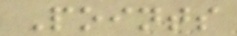Points
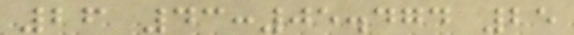26 43:05.474 25
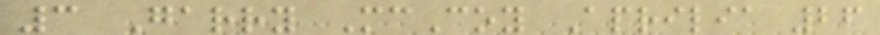3 Garry McCoy Aprilia 26
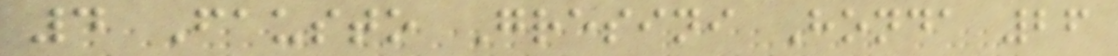4 Fausto Gresini Honda 26
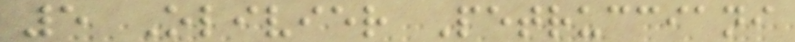5 Olivier Petrucciani
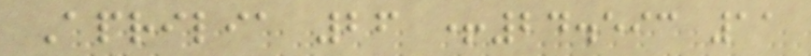Aprilia 26 +24.593 11
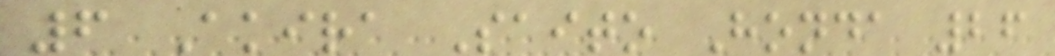6 Akira Saito Honda 26
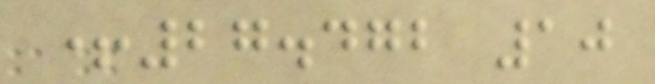+27.472 10
